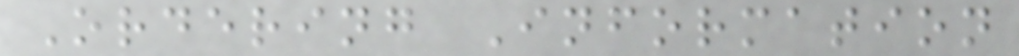Ordering Information
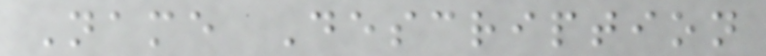Name Description
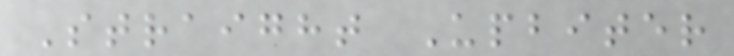Straight Upbiter
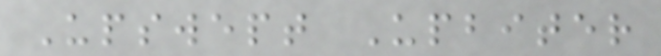Upswept Upbiter
